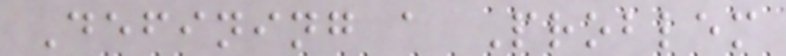Defining a Problem
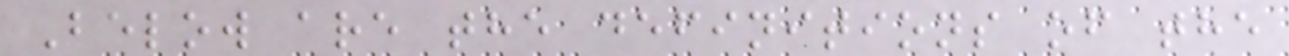Below are the definitions of the
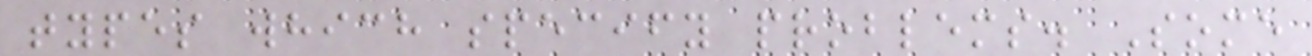types which specify problems. Some
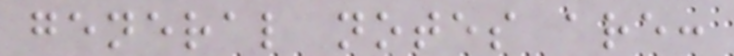general notes are:
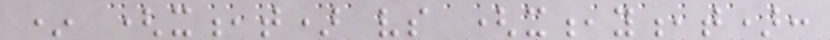* (x,t) vs (x,y,t):
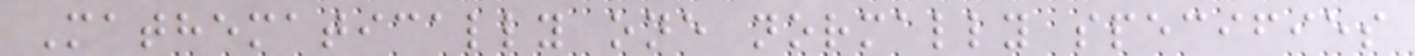Mathematically one normally specifies
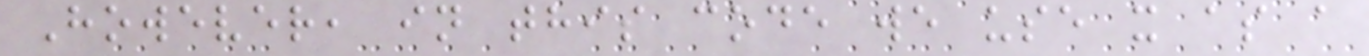However, in this code we use x as a
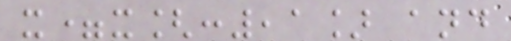x=x[:,1] and
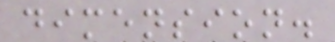dimension.
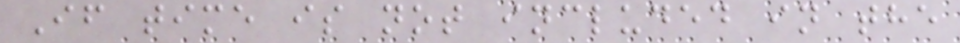If time is not included in the
